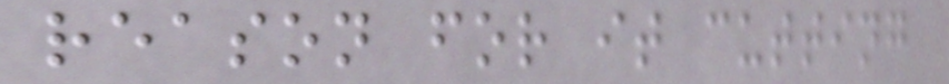reason for it cutting
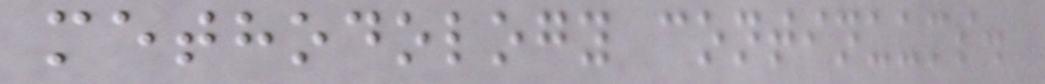methodology continuums.
